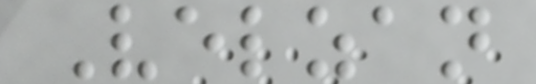Velzan
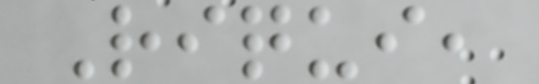Riqui,
